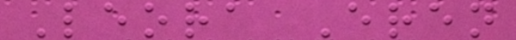Leora Eren
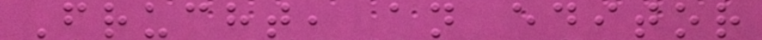Frucht, an editor
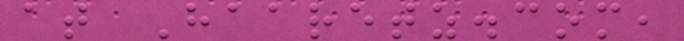at Haaretz.com,
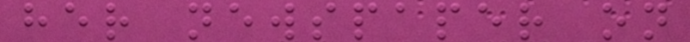her newspaper on
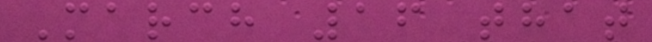March 16 that
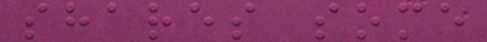shares some
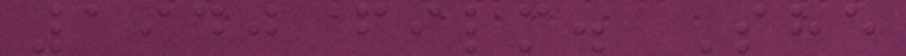1940 film. She
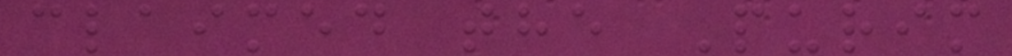claimed the Purim
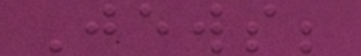Jews;
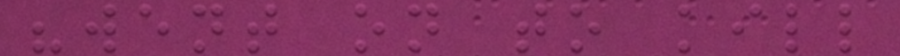"went on to kill
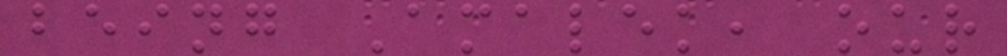being Amalek, our
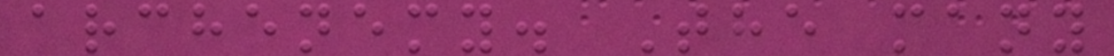archenemy. The many
